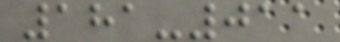181-011
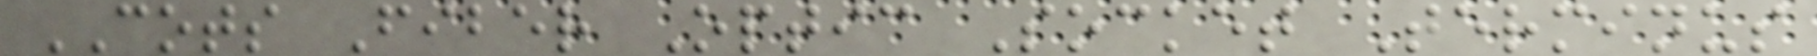COTS Fiber Optic Socket Terminus
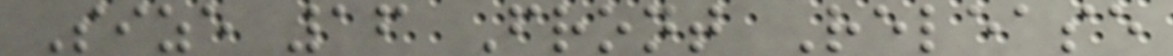Size 16 Front Release
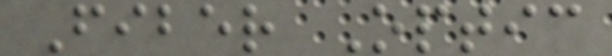Fiber Optic
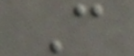C
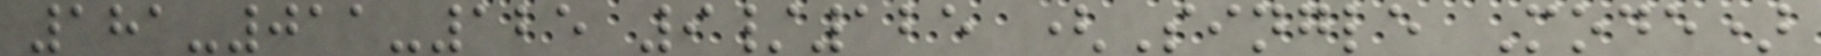181-011-125 9/125 (Single Mode)
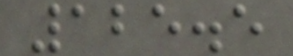125.5
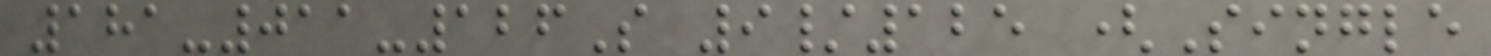181-011-126S 9/125 (Single
